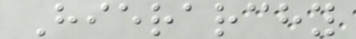Hierarchy
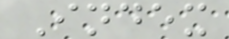Index
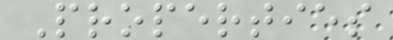Properties
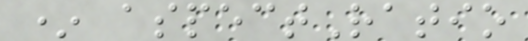* aspectRatio
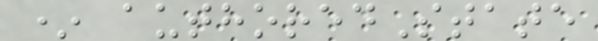* authoredState
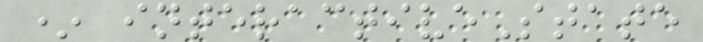* interactiveState
